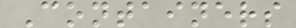Containers
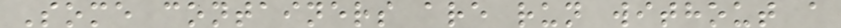Some containers are run without a
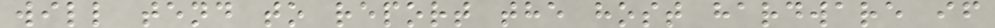will tend to report the host hardware if
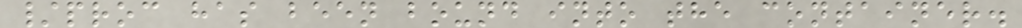/proc has been bound into the container.
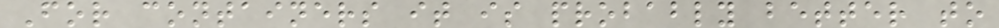For containers it is probably better to
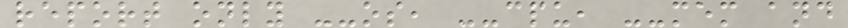report only --os, --cpu, --mem and
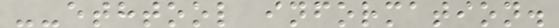--ethtool information.
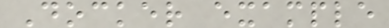Docker example
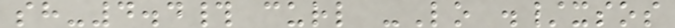sh-4.4# curl -Lo ./xsos
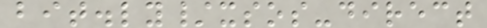bit.ly/xsos-direct
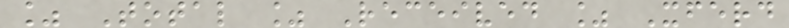% Total % Received % Xferd
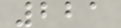221
